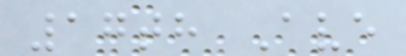17th Ave
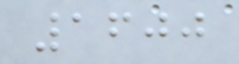1600
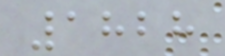1828
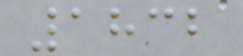1832
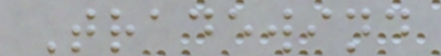Tradewind
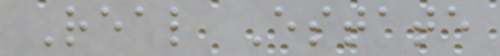Real Estate
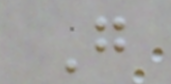G
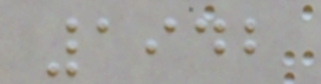1942
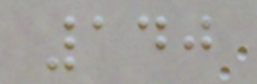140
